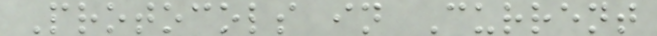Protocols in Current
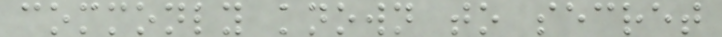commonly known to secret
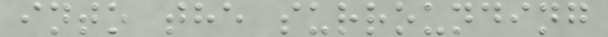into the surrounding
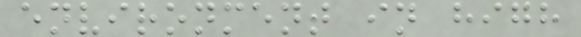environment in high
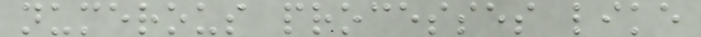numerous processes like
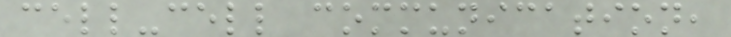cell-cell communication,
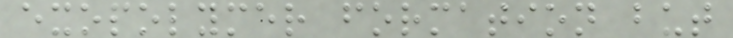exopolymer formation but
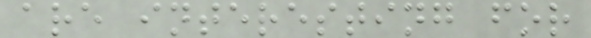are interesting for
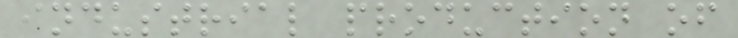industrial production of
